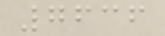7636
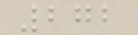272
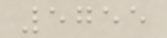5755
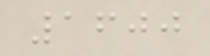1600
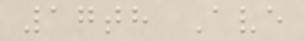17th Ave
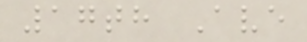17th Ave
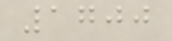1700
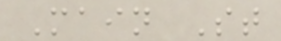Main St
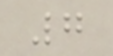7
